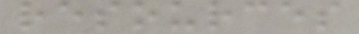resources
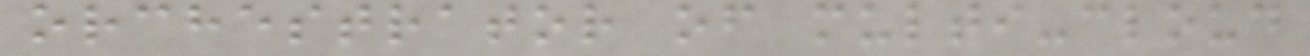orchestrator of multi-cloud
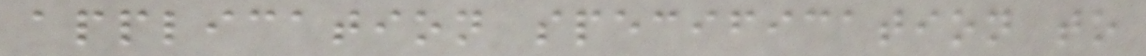application specification to
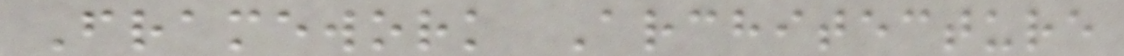Framework Architecture
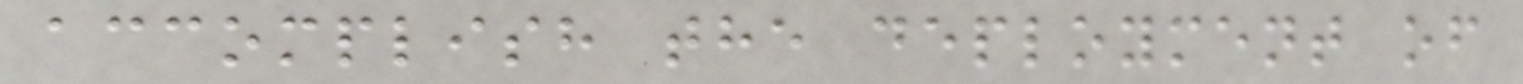accomplish the deployment of
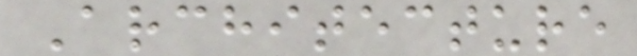Architecture
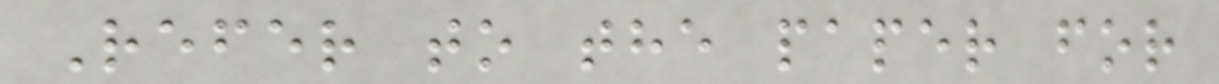Refer to the paper for
